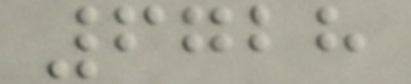6728
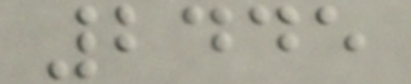2445
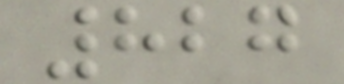827
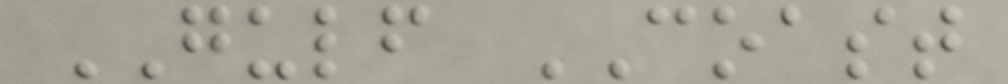GULF COAST
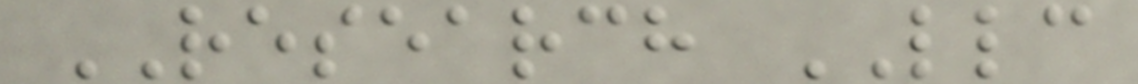RESEARCH LLC
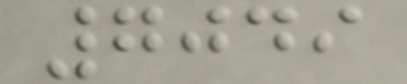7049
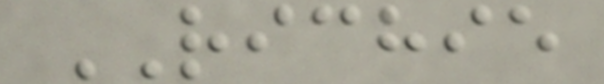RICHIE
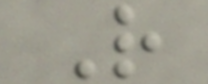R
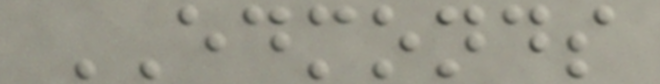EDMONDS
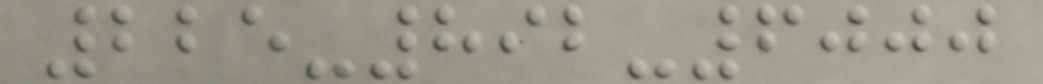225-892-6000
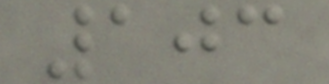103
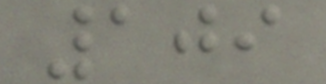109
